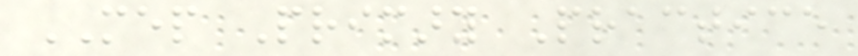MEP Primary Practice
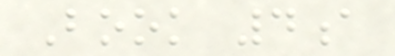Book 4a
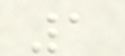1
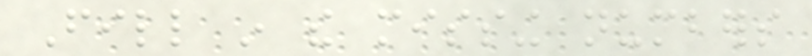Fill in the missing numbers
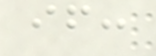if:
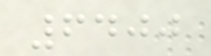6400
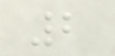2
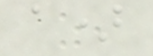a)
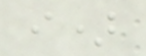i)
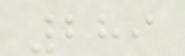289
